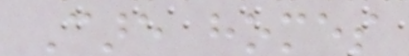Care homes
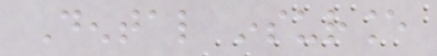Dental insurance
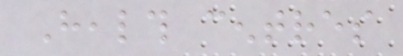Health centres
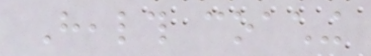Health coaching
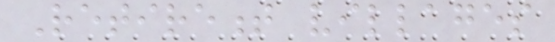Retirement villages
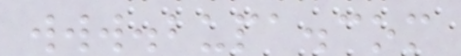www.bupa.com
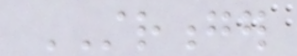STRONGER
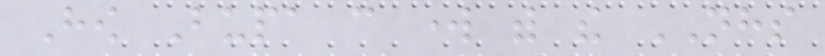How Bupa can work with the NHS
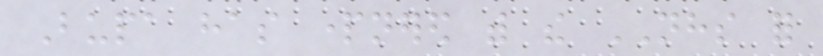Bupa has partnered with the NHS for
